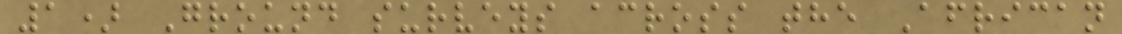1) Ground surveys across the African
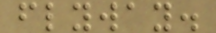flyway.
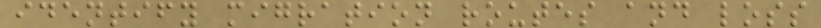identify migration routes and loss
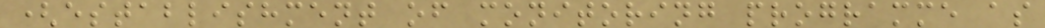(establishment of monitoring programme as
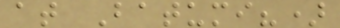at Batumi?)
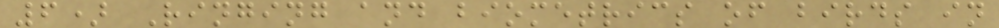6) Ringing and biometrics of birds in
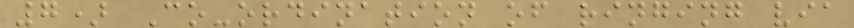7) Co-ordination of ringing via
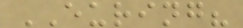EURING?
